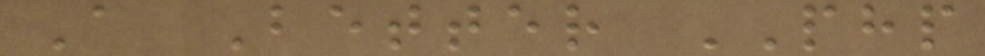A Better PHP
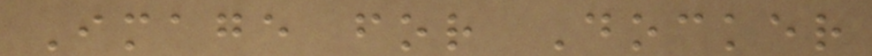Image for Docker
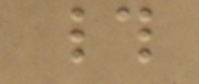#
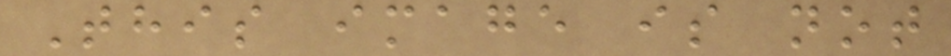This image is not
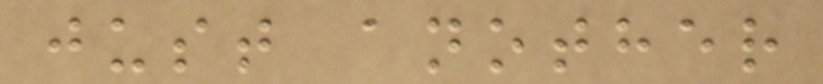just another
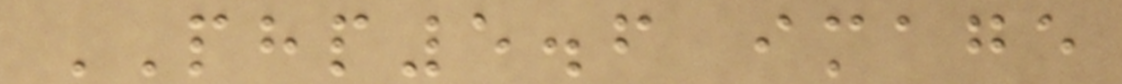PHP5.6 image
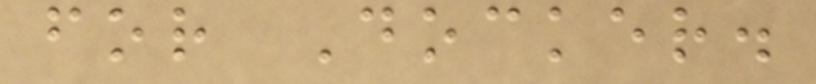for Docker.
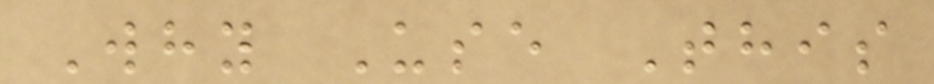Why Use This
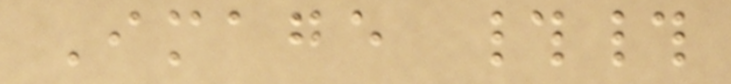Image ##
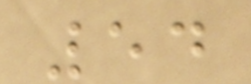54
